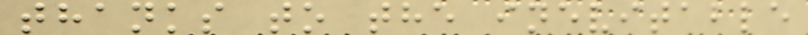thanks to the inevitable
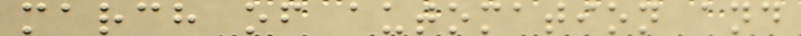march of automation and
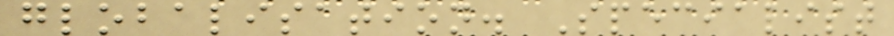globalisation. Specialist
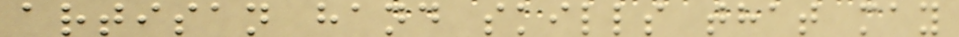artisan hand skills that may
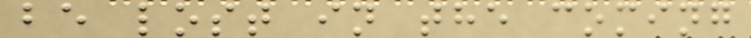be lost in the coming
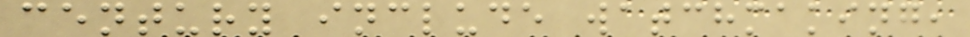century include watchmaking,
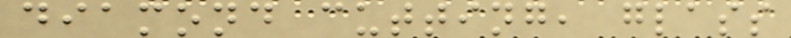diamond cutting, glass
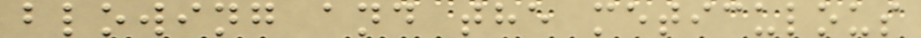blowing and the meticulous
